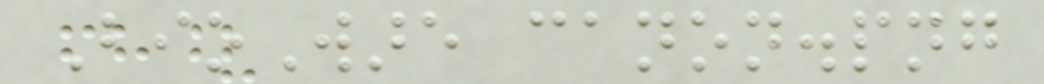BioWare canon.png
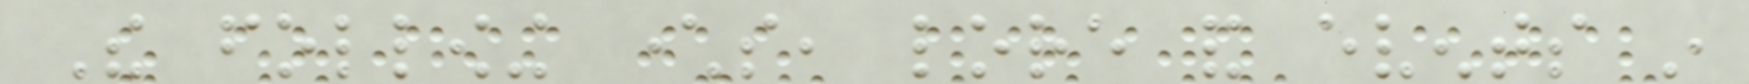The following characters, lore and events in
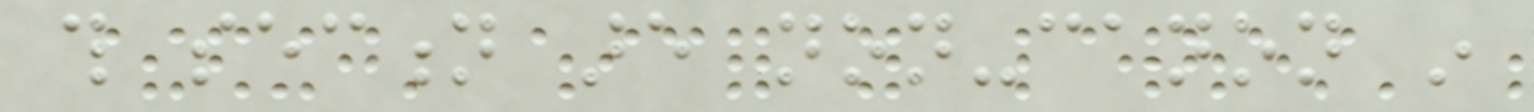this section are non-canon in
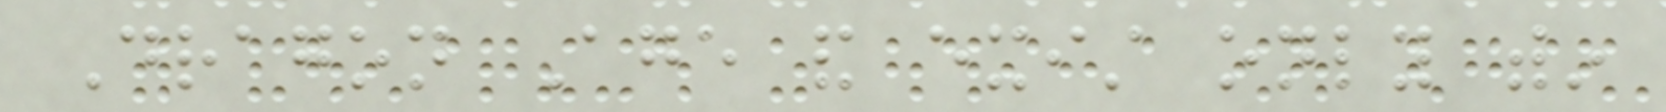Dragon Age and exist only within
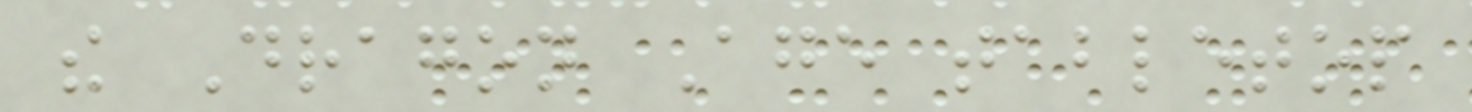the Dragon Age tabletop
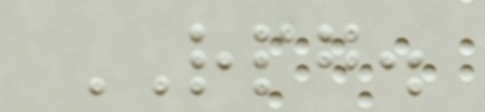RPG.
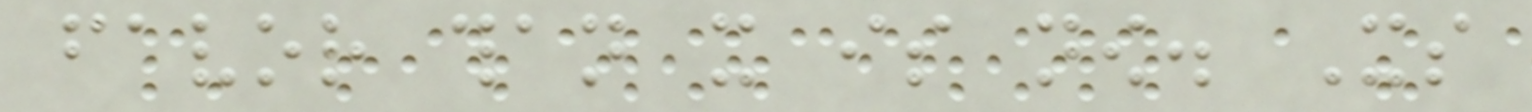favor than it is now. Its
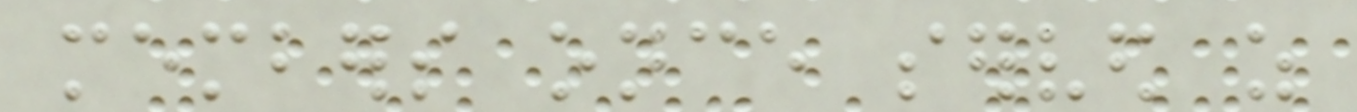members once served as
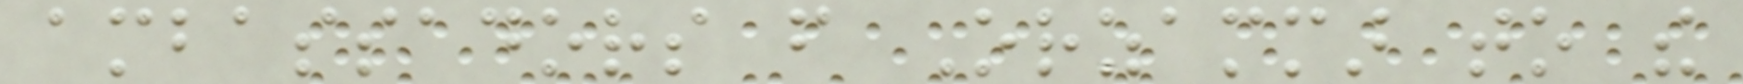ambassadors from Orzammar to the
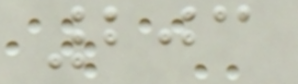203
